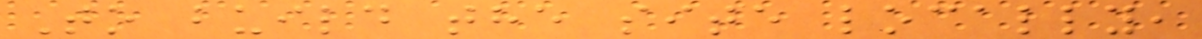To build the site locally,
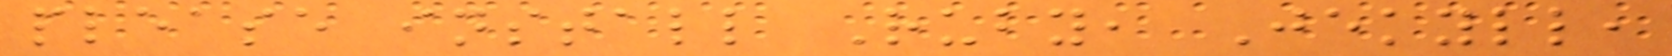please install Ruby, Jekyll,
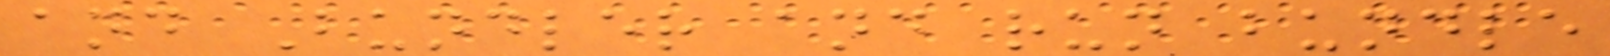and Bundler and run bundle
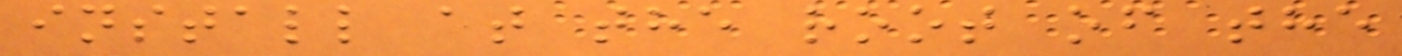install at the root of the
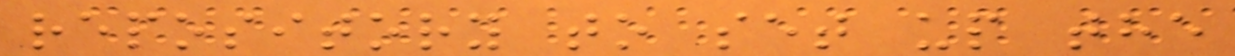repository to set up the
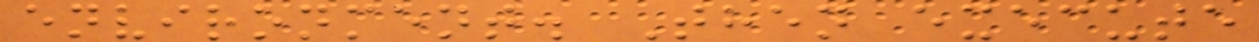environment. Then execute
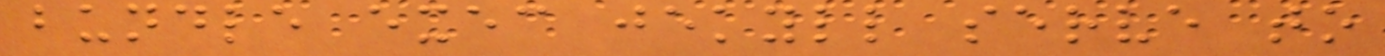bundle exec jekyll serve to
